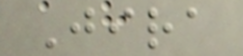Jira
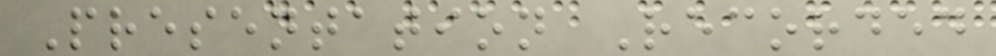Presentation Recorded
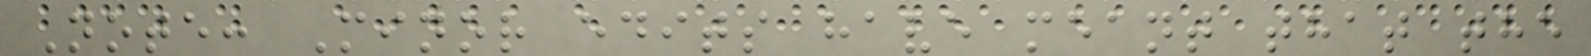Note: Minor edits have meant that the
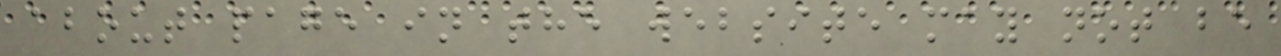about page in the website may not be
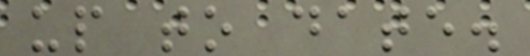up to date.
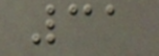31
